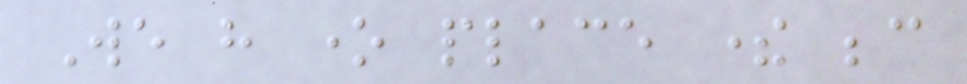We have one place there because
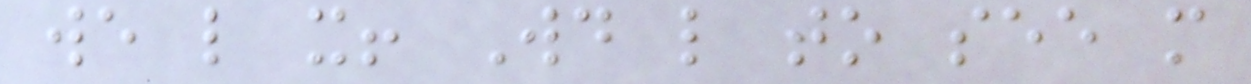we like it! Would like to see more
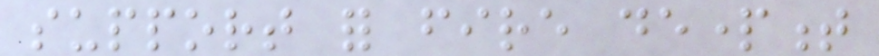support for fire department
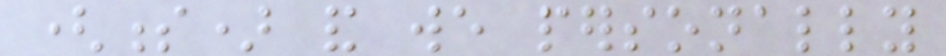(s) and we personally
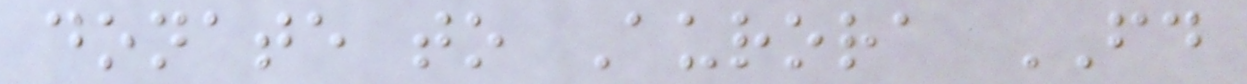donate to Aurora FD
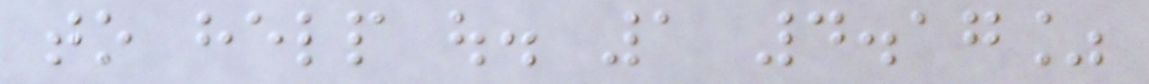to help out. 1 4.17%
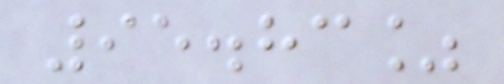95.83%
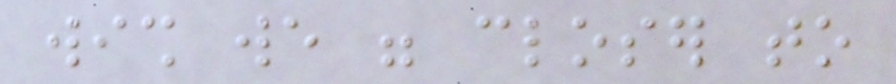wish we were closer to
